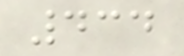434
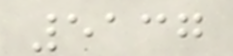5137
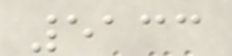5133
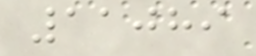11089
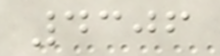4306
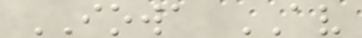IOWA AV
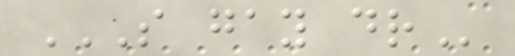S GAY DR
